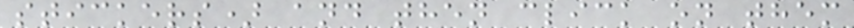stickers) and then click on them
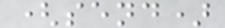(send)
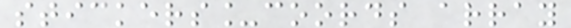stickers_coords array
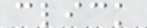click
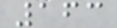163
